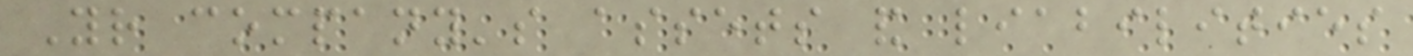Your company's assets and liabilities
